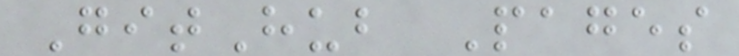GitHub Pages
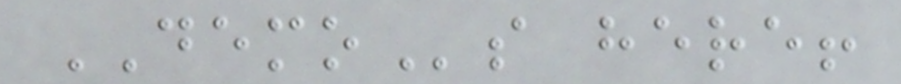DEMOs here!
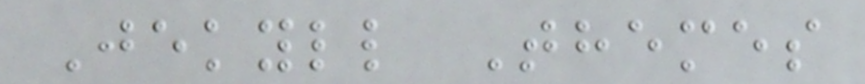Jekyll Themes
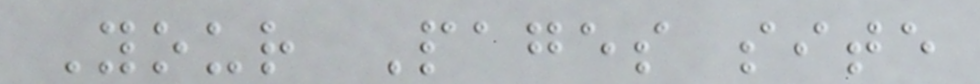Your Pages site
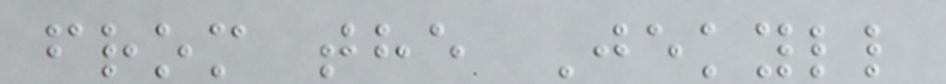from the Jekyll
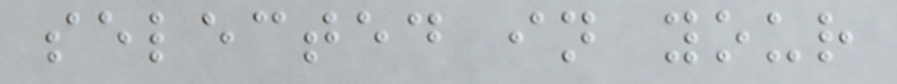selected in your
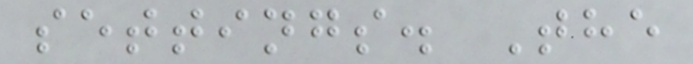settings. The
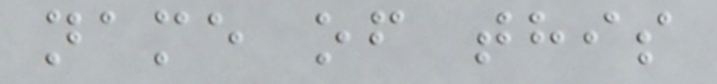name of this
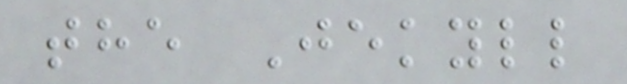the Jekyll
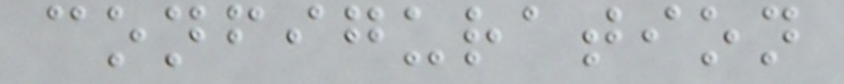configuration
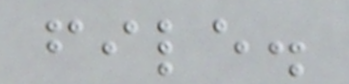file.
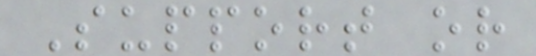Support or
